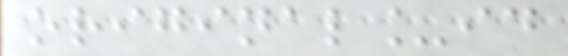original_id
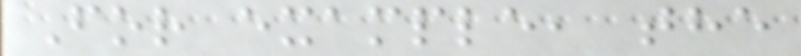For example, the
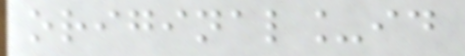original_id
